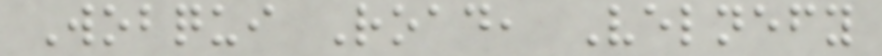Wobqui Road, Velnefy
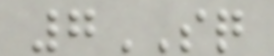7SQ
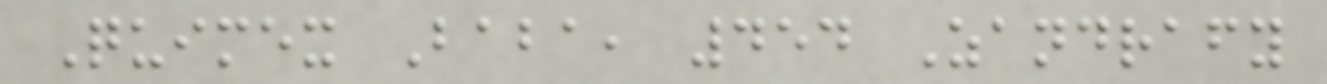Quimex Baba, 454 Zandrafy
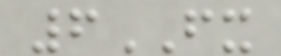6FX
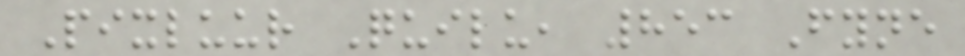Pixluur Quilu, 853 Fyne
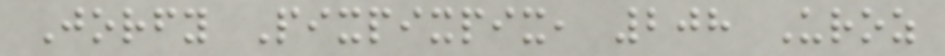Jorfy Pixpixpix, 208 Uroz
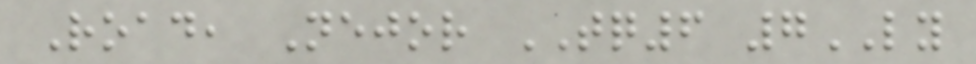Road, Nejor TQ6 7LY
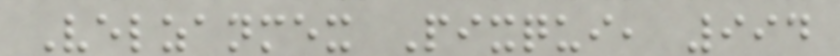Velzanmex Pixqui, 994
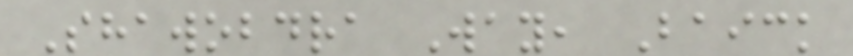Shawobdra Way, Baick
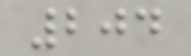204
